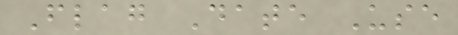Flag Date Use
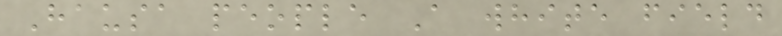Hausa people A white field
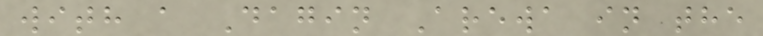with a Dagin Arewa in the
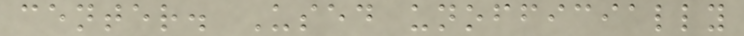center. Used unofficially
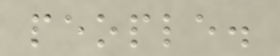people.
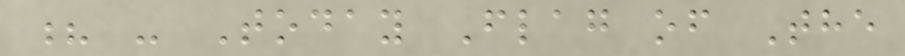? - Today Flag of The
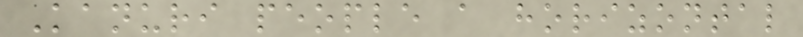Kanuri people a horizontal
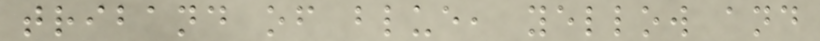triband of blue, yellow and
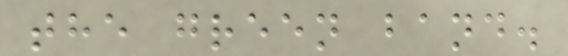the green band.
